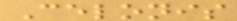Celonis
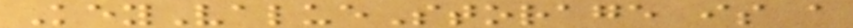KeyValueStorage is a
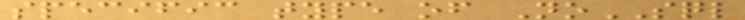specific type of NoSQL
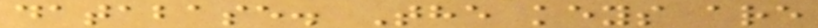database. The keys are
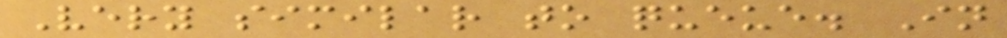Very similar to queue. In
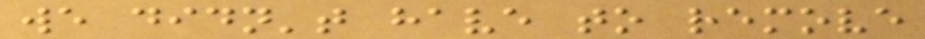we didn't have to remove
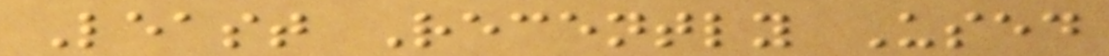Least Recently Used
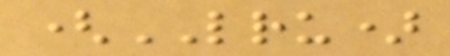(LRU)
